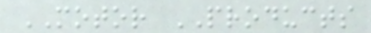MOTOR PRODUCTS
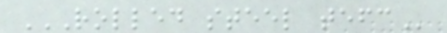ROLLED STEEL TEFC
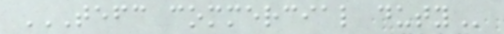TEFC COMMERCIAL DUTY
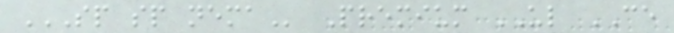SP SP NEMA Premium UL CE
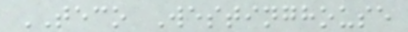TECO Westinghouse
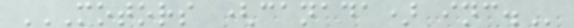MOTORS (CANADA) INC.
